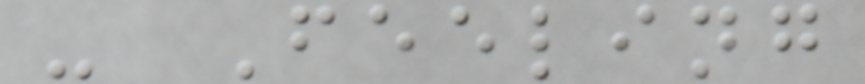- Feeling
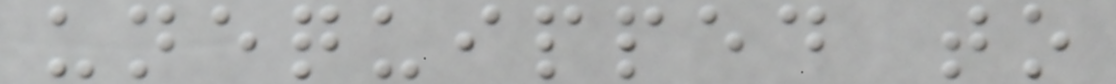unequipped to
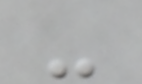-
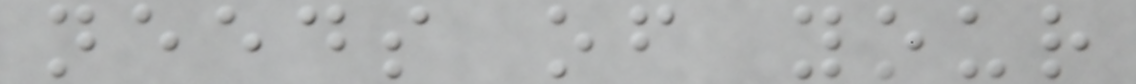needs of your
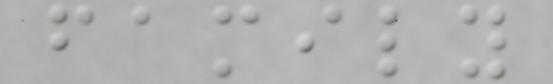family
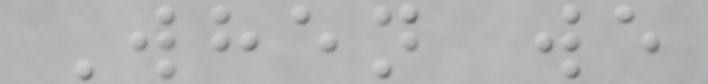When we
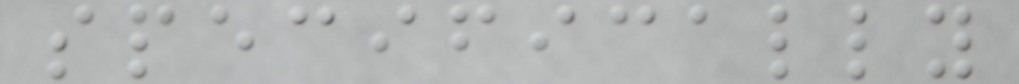specifically
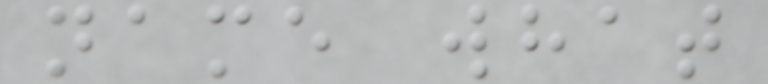name what
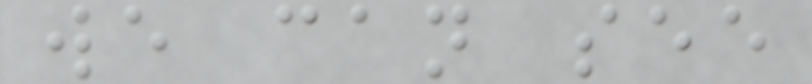we can see
